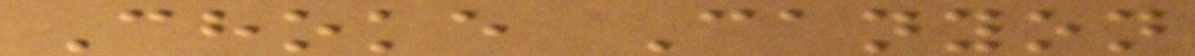Choke Canyon
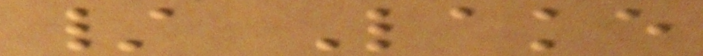/ Lake
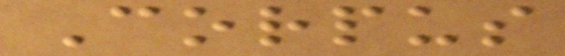Corpus
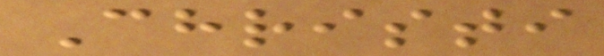Christi
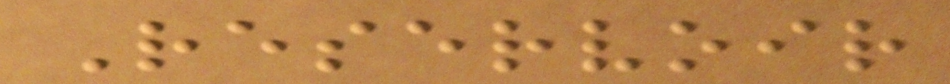Reservoir
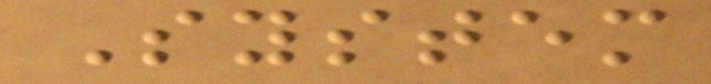System
